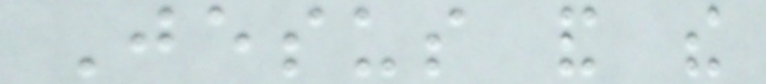Jesus and the
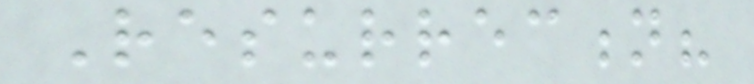Resurrection?
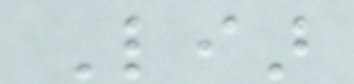Liar
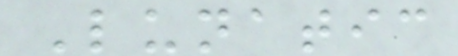Lunatic
